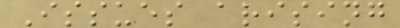Issues arising
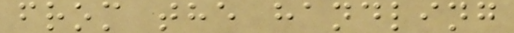from the handling
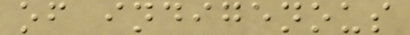of indigenous
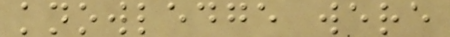knowledge were
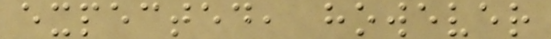expected, however
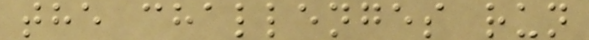the challenges run
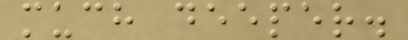much deeper.
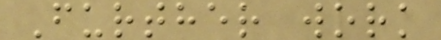Further work
